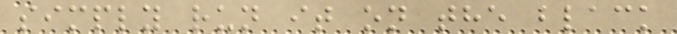simply run it on the black
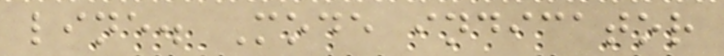line. Mode indicator
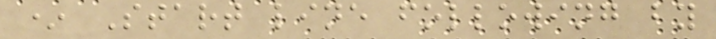* Start line following by
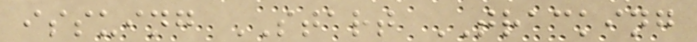issuing START TRACKING
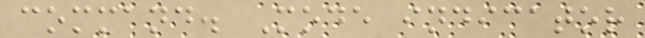command. Mode indicator
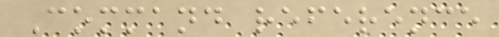Command reference
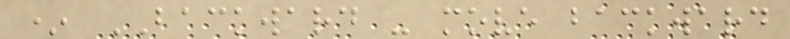* BACKWARD - move backward
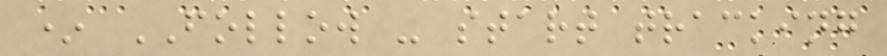* FOLLOW - start tracking
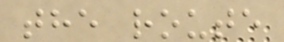the route
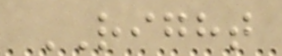RIGHT
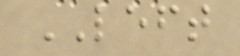LEFT
